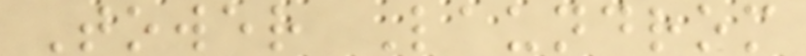Tower Laundrom
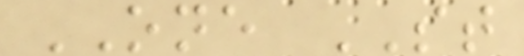ONE ST
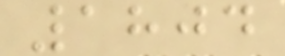1804
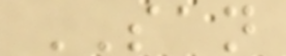SAN
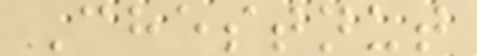Chestnut
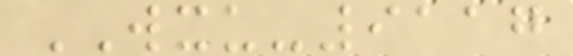WXU-9117
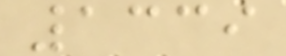1339
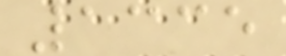1335
